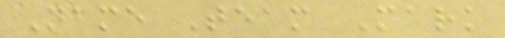Name Team Mark
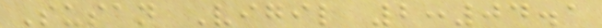Susan Vigil 2:04.1
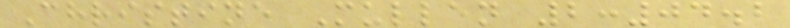Christine Mullen 2:04.2
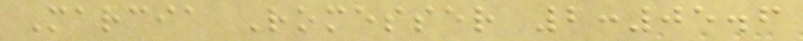Marcia Romesser 2:05.6
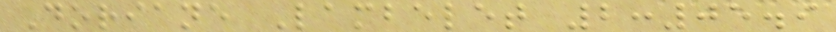Doriane Lambelet 2:05.9
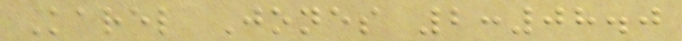Karel Jones 2:08.0
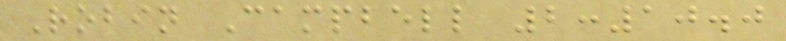Robin Campbell 2:10.0
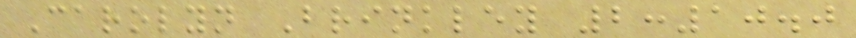Carolyn Brinkley 2:10.0
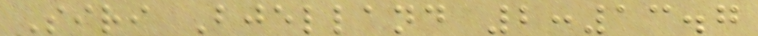Siri Bjelland 2:13.7
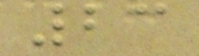23
